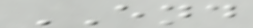END
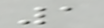1
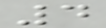4
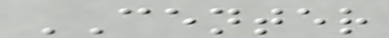CENTER
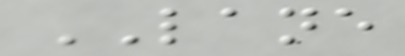LANE
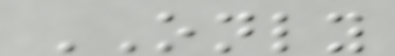ONLY
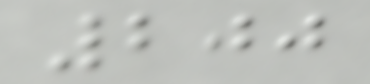200
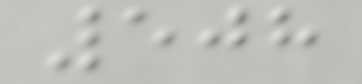508
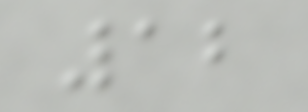12
